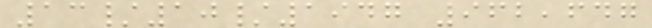13/10/1947 962,647
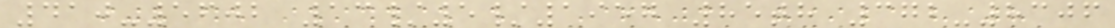410-5602 13/5/1957 85th 372-8306
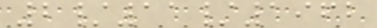2/11/1962
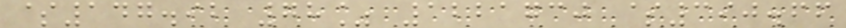$147.92 78% 1221730 $390.66
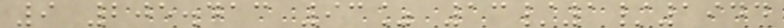9 205.413 93% 13/1/1944
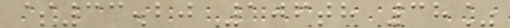$33.20 106th 38%
